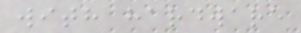with hardware
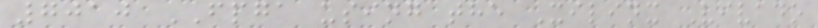7010 FPGA using the Xilinx Vivado
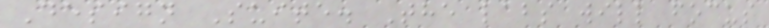Design Suite. The labs will focus
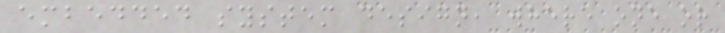embedded system design, where one or
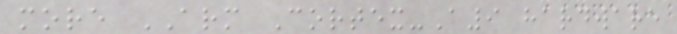more ARM Cortex-A9 hardware
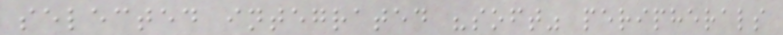selected integrated "soft" peripherals
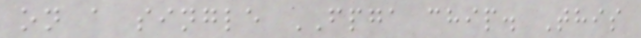on a single FPGA chip. This
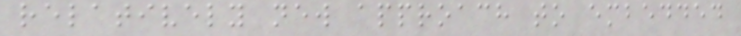relatively new approach to embedded
